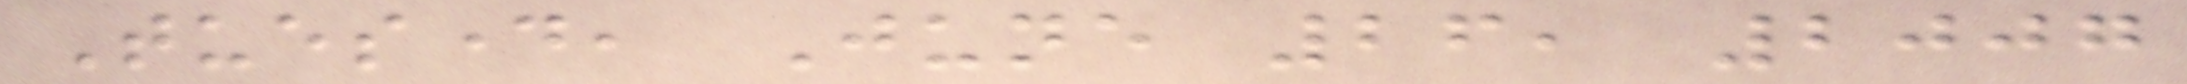Tuesday, June 26, 2007
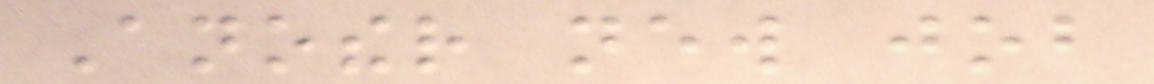Another new job
